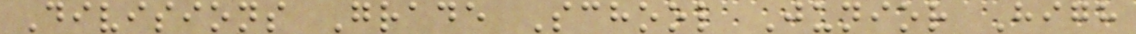Divisions Grade School Junior High
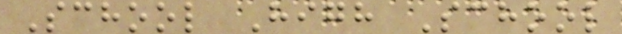School High School
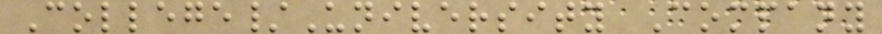College/University Company
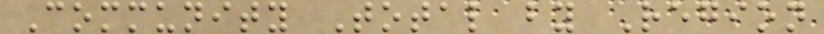Community Total by Region
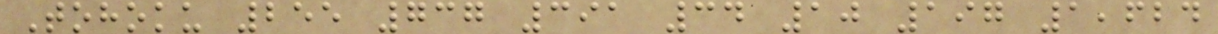Tohoku 255 737 391 34 10 197 1,624
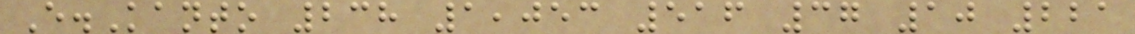E.Kanto 238 1,053 516 37 10 221
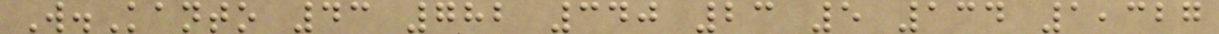W.Kanto 43 782 340 23 5 134 1,327
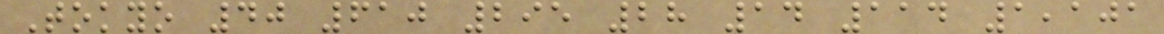Tokyo 40 610 295 28 14 114 1,101
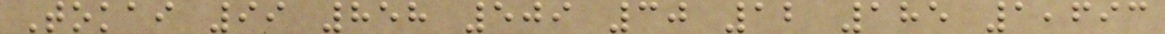Tokai 99 858 509 30 12 185 1,693
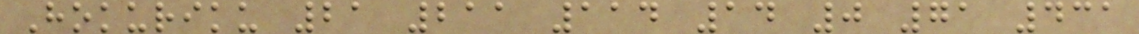Hokuriku 21 211 114 14 0 71 431
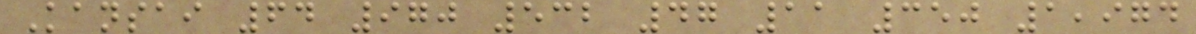Kansai 64 970 532 47 11 350 1,974
